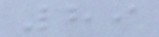89
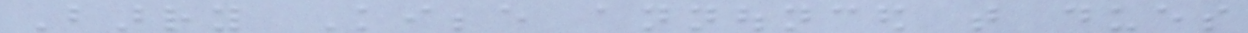Barry Kibbe announced that dues
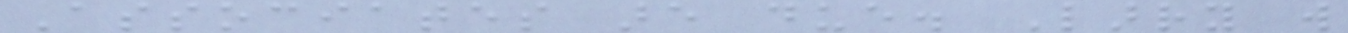Associates are due. Larry will
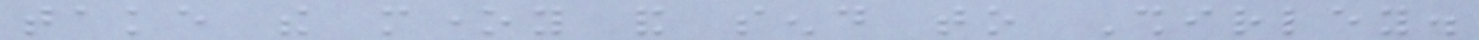take the money and send to Shirley.
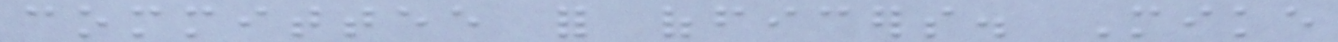committee for officers. Mike
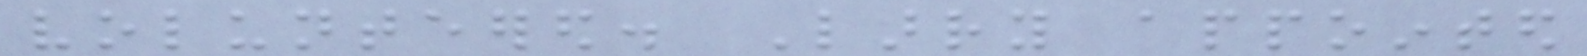volunteered. Larry appointed
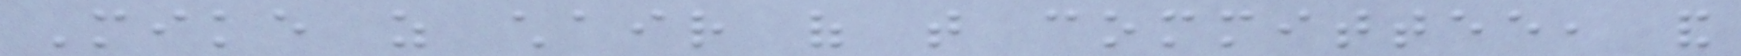Mike as chair of that committee, and
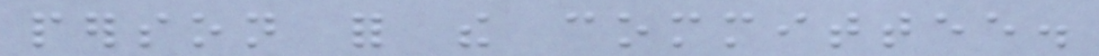person for the committee.
